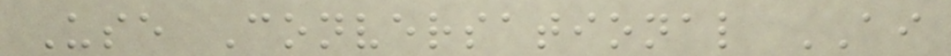Use Conversational AI
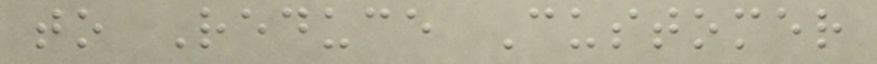to Reduce Customer
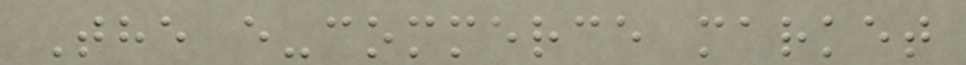The e-commerce market
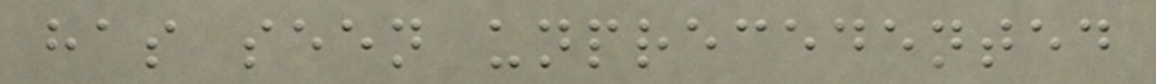has seen unprecedented
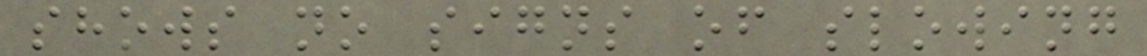shows no signs of slowing
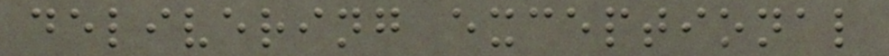delivering exceptional
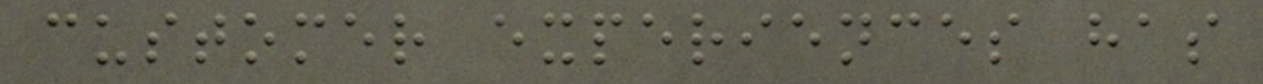customer experiences has
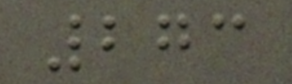273
